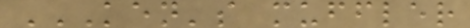KEN'S MUFFLER
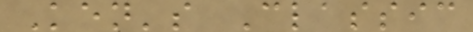Ken's Classic
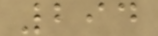294
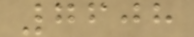7608
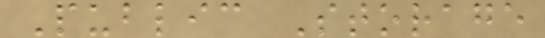Public Storage
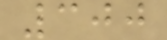300
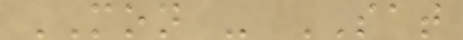MON - SAT
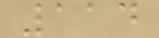114
